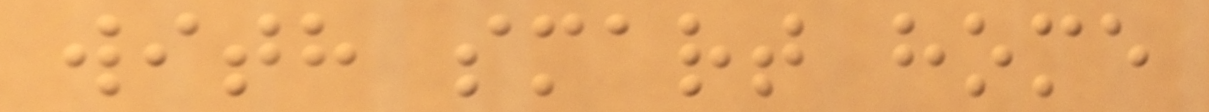with smart home
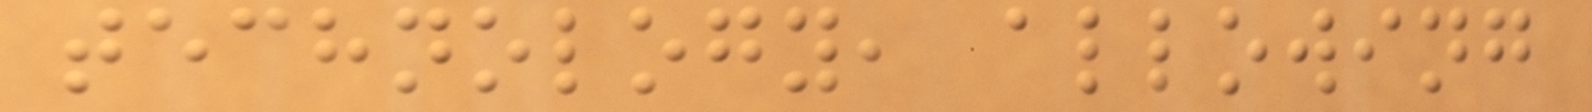technology, allowing
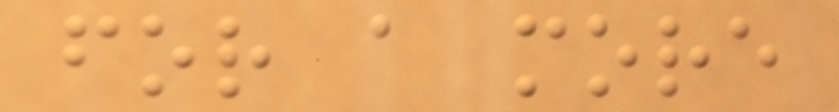for a more
